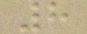8
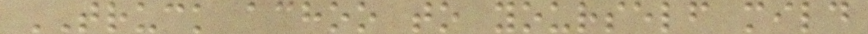TRUCK achoo to yourself mild
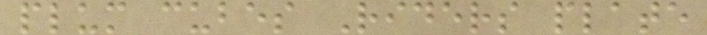plum cubes Riders plate
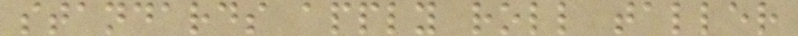standards apply roll taller
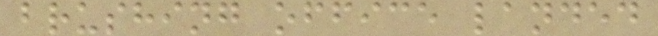brushing office landed
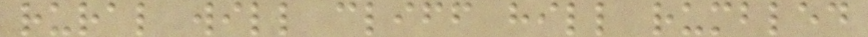rural will cliff hill rumbled
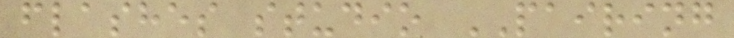flashes studio PAIRING
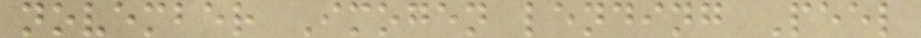november Imogen lending Peel
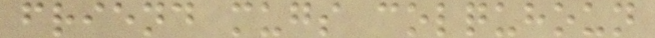friend mugs colquhoun
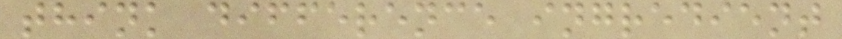think difference ingredient
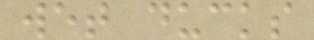wet ducks
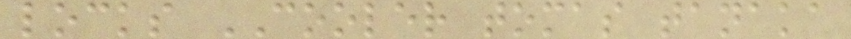locks COOLER tomas tanaka
